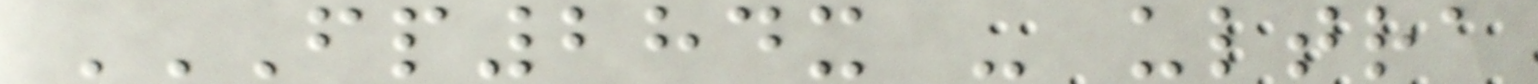FP284X - ULTRA
